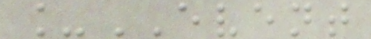_EVENT
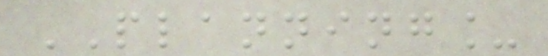PLANNING_
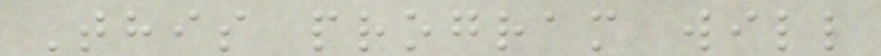This program will
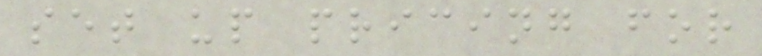set up pricing for
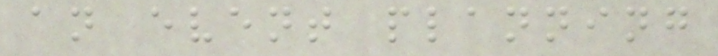an event planning
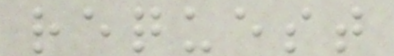request
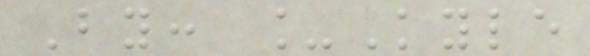By: _Kyle
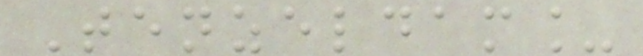Tenzeldam_
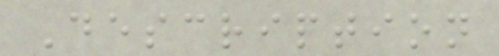Description
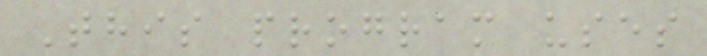This program uses
